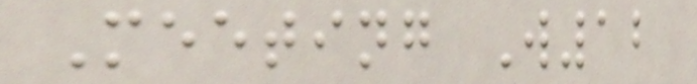Meeting W12
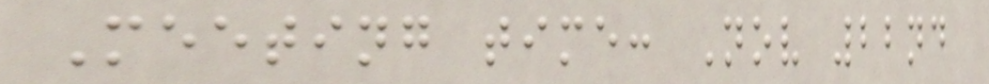Meeting time: Nov 22nd
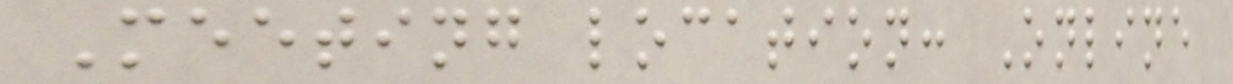Meeting location: Online
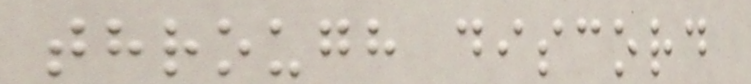through discord
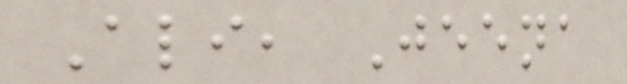Ali, Jeena
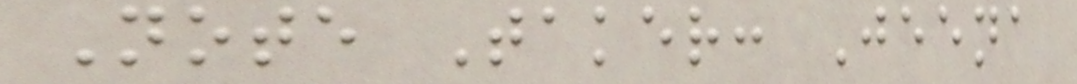Note Taker: Jeena
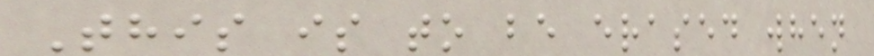This is to be erased when
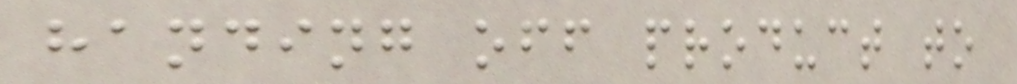handing off product to
